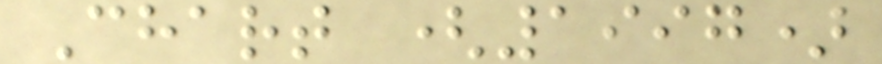Chart (1997)
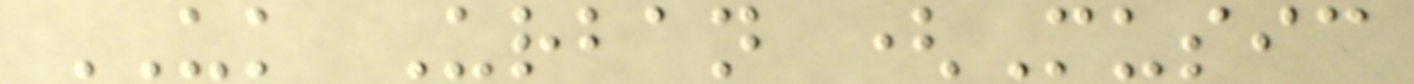UK Urban (Music
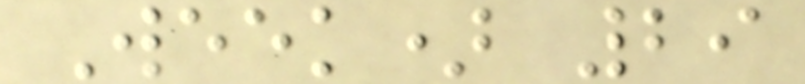Week) 29
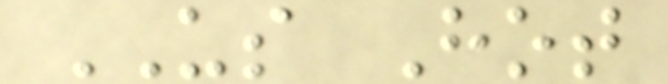US Hot
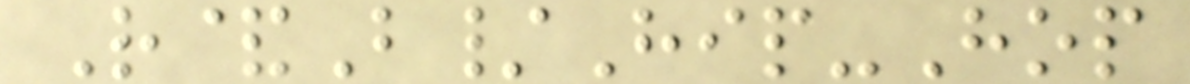R&B/Hip-Hop
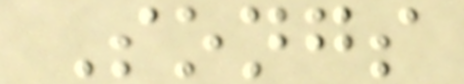Songs
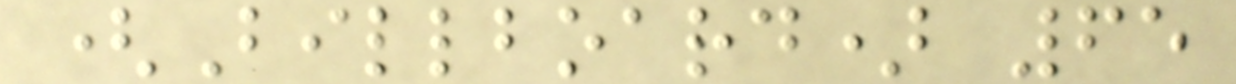(Billboard) 65
